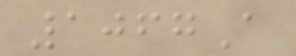1067A
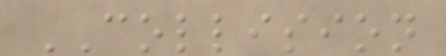COLLISION
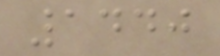1440
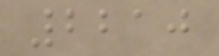2210
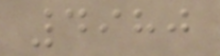4980
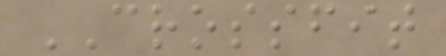CROSSFIT
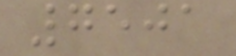7501
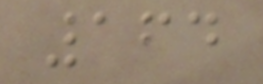164
